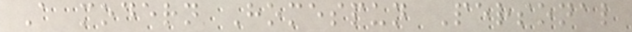A modern Homespun Personal
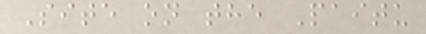Site on the Paitu
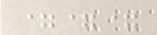===
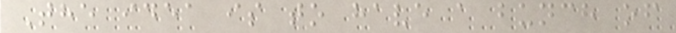The idea is to have a bunch of
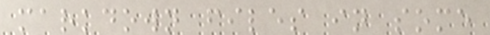markdown files in some
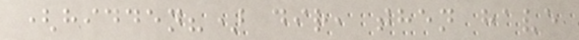(hidden?) dir, then have
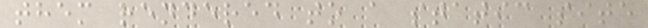them rendered to a static site
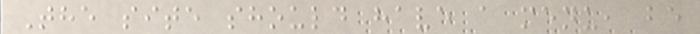The site should have a menu, be
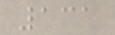131
